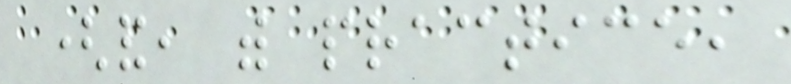(and, with practice,
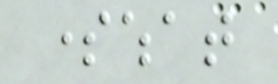somewhat
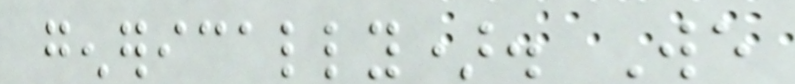generically). We
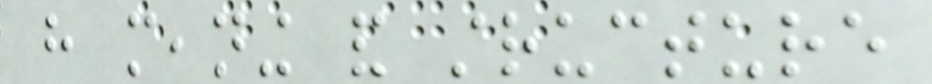have meaning and structure
